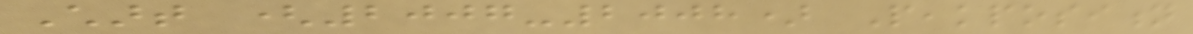Chart (2007-2008) Peakposition
